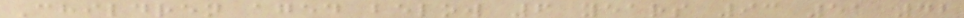Children aged below 6 years 93 51 42
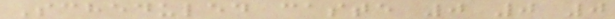Scheduled caste 0 0 0
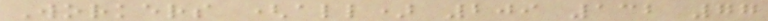Workers (all) 209 132 77
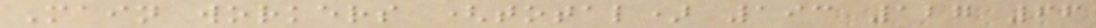Main workers (total) 193 127 66
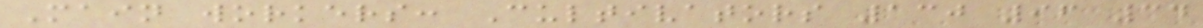Main workers: Cultivators 130 96 34
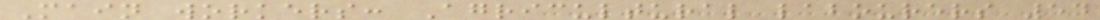Main workers: Agricultural labourers 54
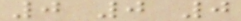0 0 0
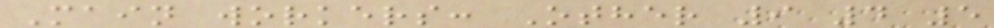Main workers: Other 9 4 5
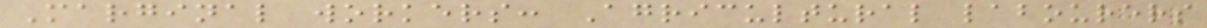Marginal workers: Agricultural labourers
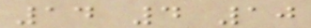14 4 10
